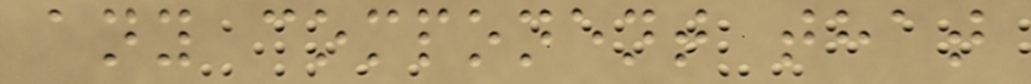any component that
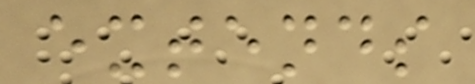extends
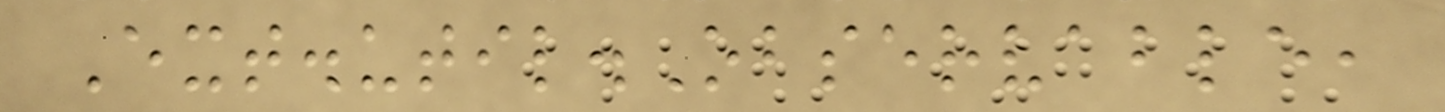Ext.util.Observable,
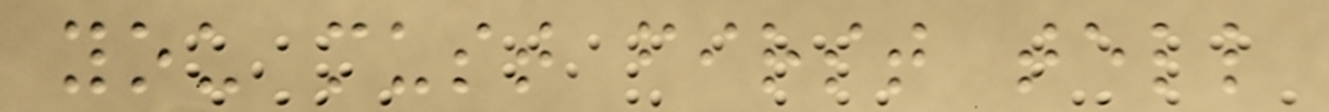you must first tell
